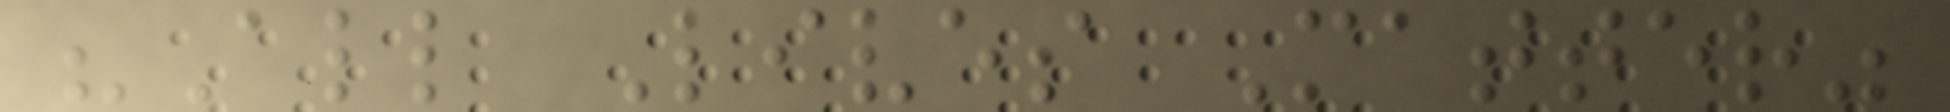"All Lives Matter"
